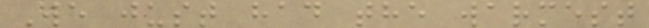We just had the warmest
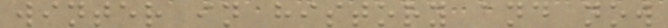winter in history and now
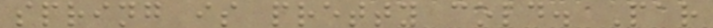spring is pretty cold. Par
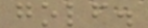golf.
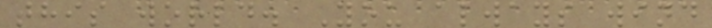this world. You always wind
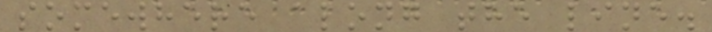somewhere along the line.
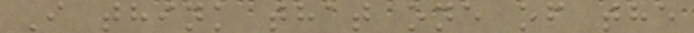I think that one of the
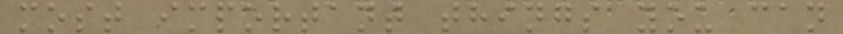most important things you can
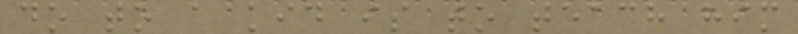do to a kid is to teach him
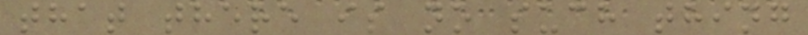that there is no such thing
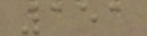151
